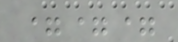===
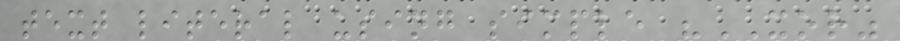text literal using simple "XOR"
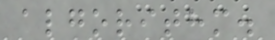algorithm.
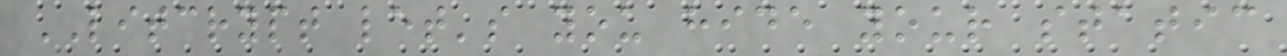LITCRYPT let's you hide your static
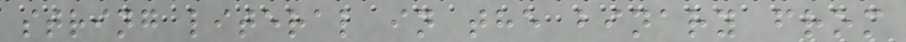string literal in the binary from
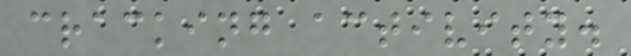cracking activity.
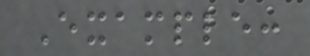Example:
